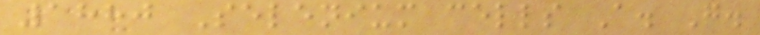1880 Selenium cells A. G.
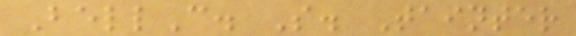BellC. S. Tainter
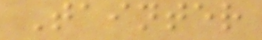Tainter
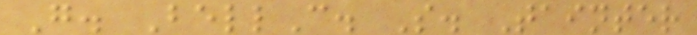G. BellC. S. Tainter
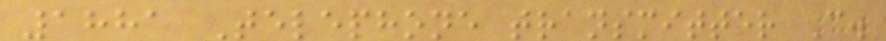1881 Telephone transmitter C.
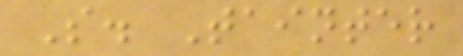S. Tainter
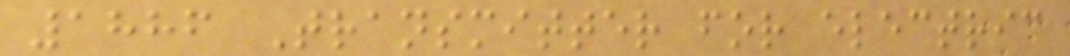1886 Transmitter for electric
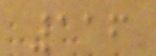116
